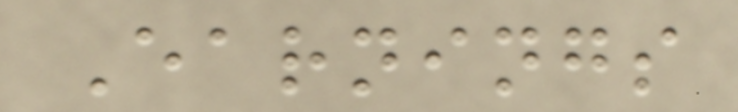Earnings
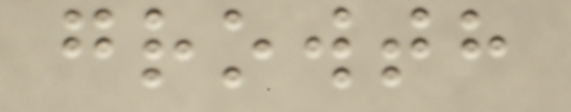growth
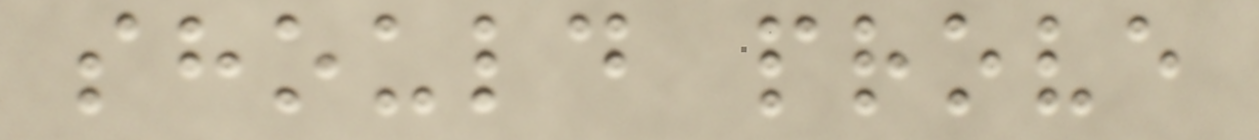should prove
